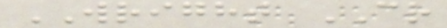WRIGHT CR
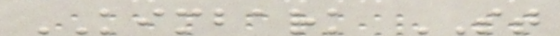KIMBARK ST
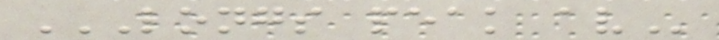LONGS PEAK AV
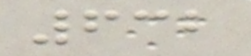632
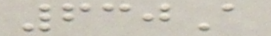630A
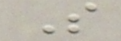S
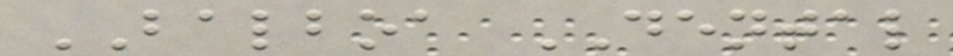BALBOA DENTAL
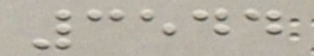3544
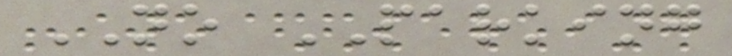NO PARKING
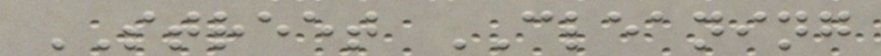STREET CLEANING
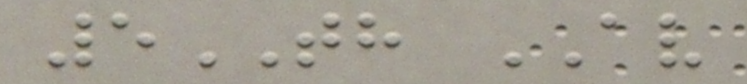5TH AV
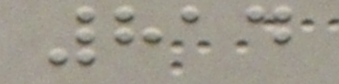814
